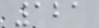121
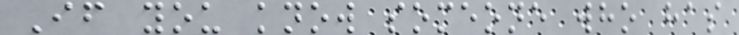If you know someone who has
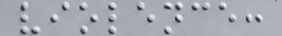violence:
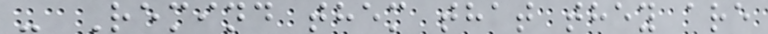- Remind them that they are
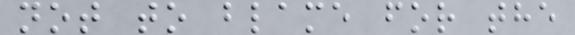not to blame for the
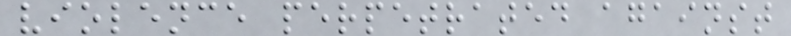violence perpetrated against
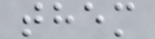them
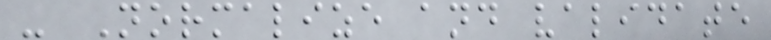- Normalize and validate
